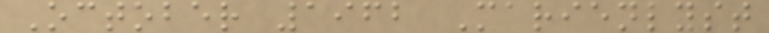October 1962 Marienlyst
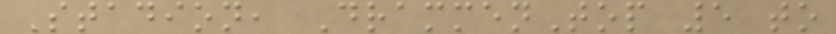Stadion, DrammenTop 5 to
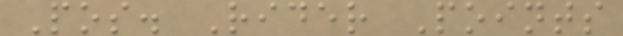Pos. Rider Points
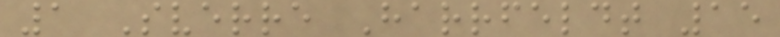1 Sverre Harrfeldt 15
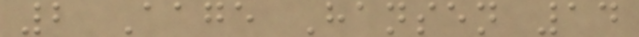2 Aage Hansen 14
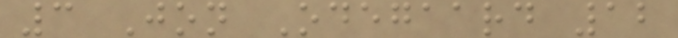3 Jon Odegaard 12
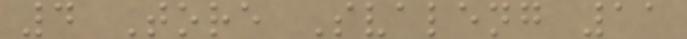4 Tore Svaleng 11
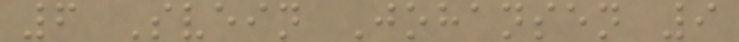6 Svein Johansen 9
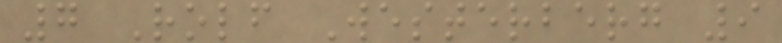7 Rolf Westerberg 9
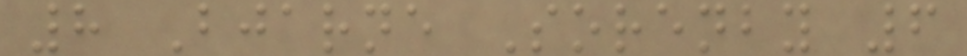8 Bjarne Sorenby 6
